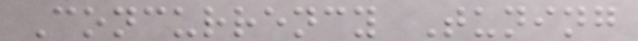Concurrency Tuning
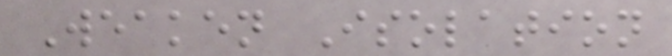Weaken Isolation
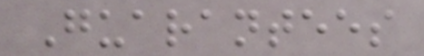Guarantees
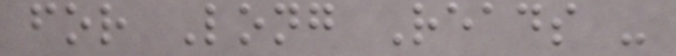for Long Reads -
